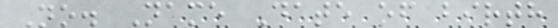No. Name Date of birth
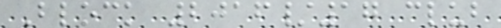Block 2016/17 club
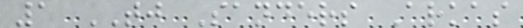1 TJ Sanders Arkas
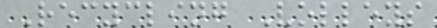Recycling Volleys
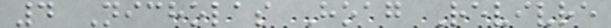4 Nicholas Hoag Revivre
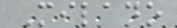Milano
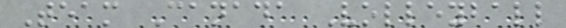Team Canada Volleyball
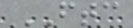FTC
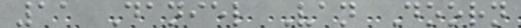11 Daniel Van Doorn
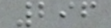296
